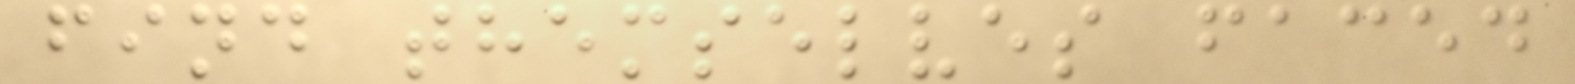find themselves faced
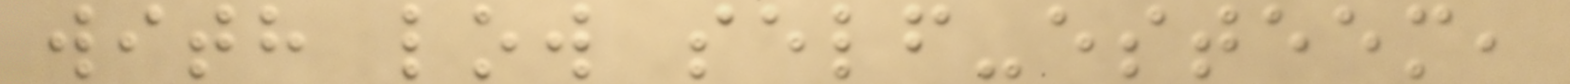with low self-esteem,
